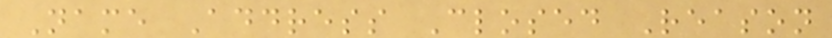Name Address Closed Reason
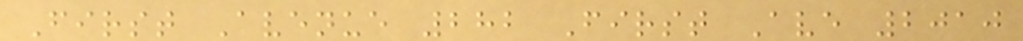First Avenue 282 First Ave 2010
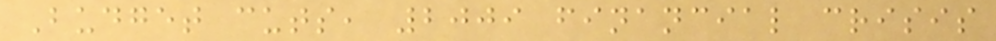Budget cuts, 2009 financial crisis
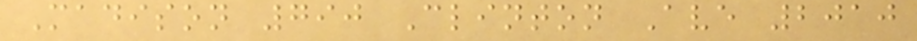Madison 790 Clinton Ave 2010
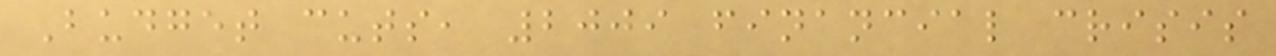Budget cuts, 2009 financial crisis
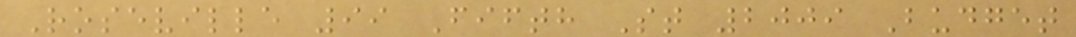Roseville 99 Fifth St 2009 Budget
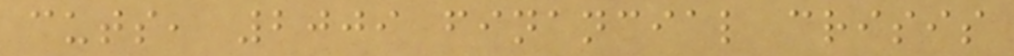cuts, 2009 financial crisis
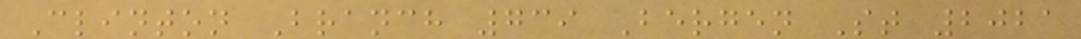Clinton Branch 739 Bergen St 2021
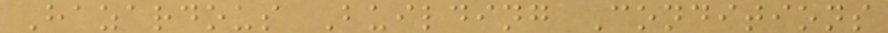Hazardous Building Conditions
